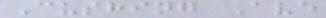Cushing Ave
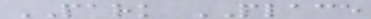PARK PLACE
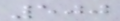500
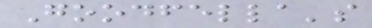Goodfella's
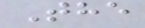The
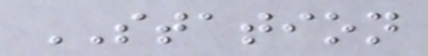STATION
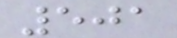501
